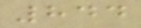844
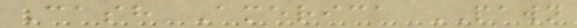Cash America PAWN
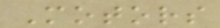Motors
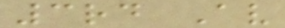3rd Av
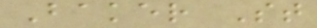Baker St
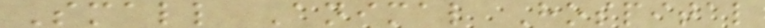Small Animal Hospital
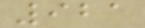921
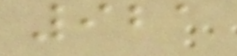921
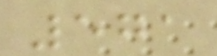571
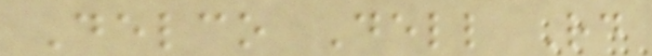Delco Dell Rd
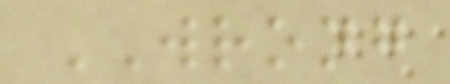WRONG
